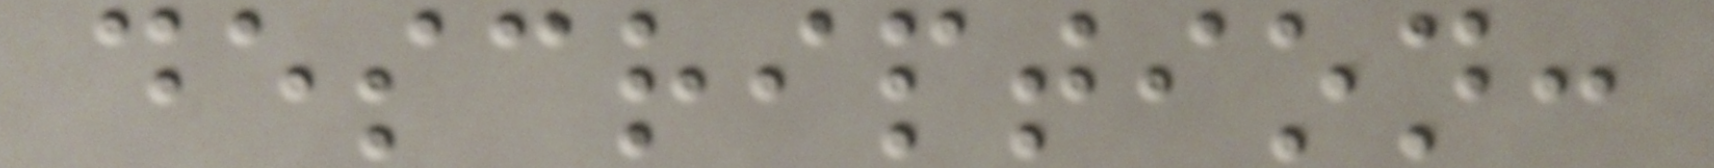description:
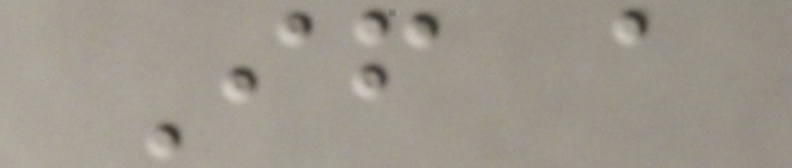If a
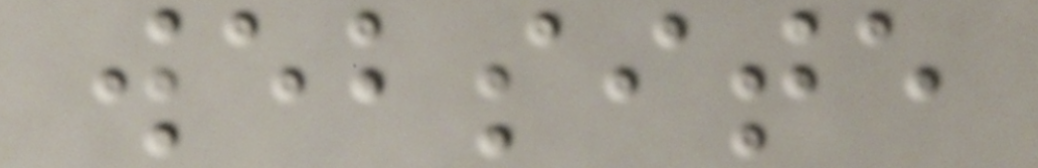website
